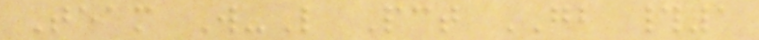Team W-L Pct GB #1
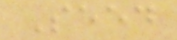Seed
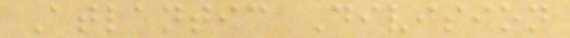Atlantic Division
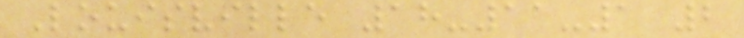Louisville 18-11-1 2
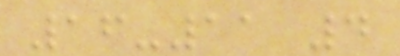16-11 4
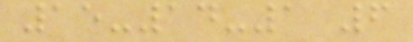15-14-1 6
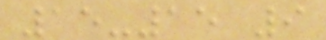15-15 9
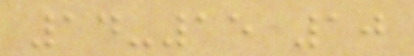14-15 10
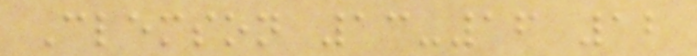Clemson 13-16 12
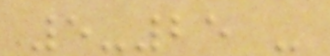5-25 -
